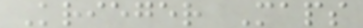Krieger Maps
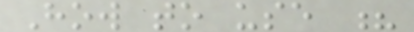How to use ?
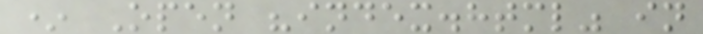* Open "index.html" in
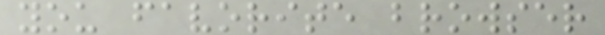you favorite browser
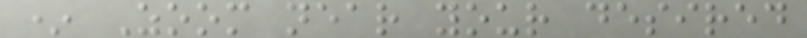* Zoom near your desired
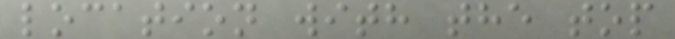location with the top
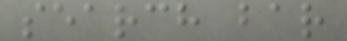search bar
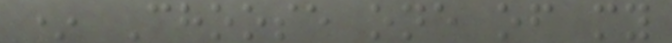* Choose one of my
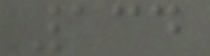134
